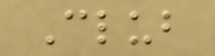Club
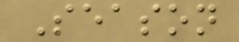Season
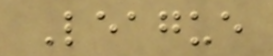League
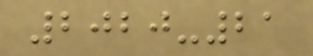2020-21
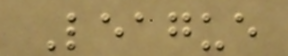League
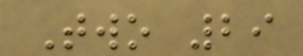Two 29
